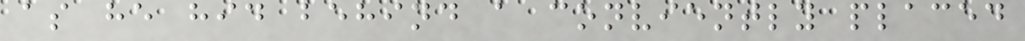as he hid behind a conviently placed
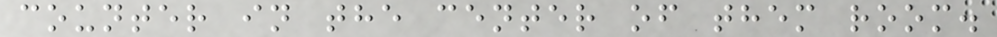counter in the center of them room.
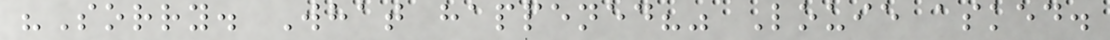"Sorry. What happened?" Louie asked.
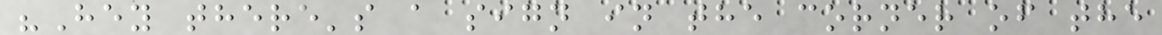"Hey there's a sign in the corner of the
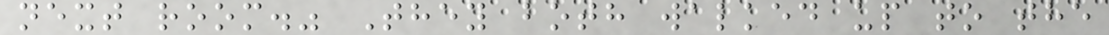next room." They both walked up to the
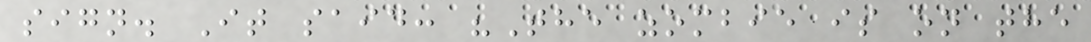sign. It said: "The zombie is on the
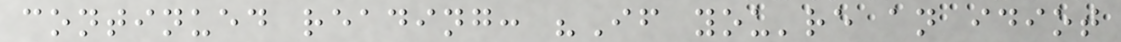continued reading: "If you're an idiot
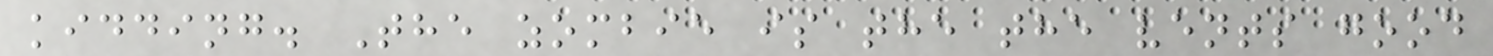kidding. The zombie is the the vents good
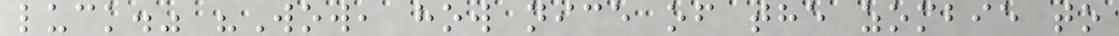luck." "Wow, how nice of the zombie to
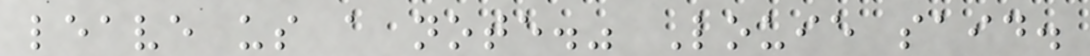leave us a note." Louie said.
